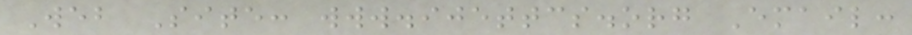Web Site: www.ijettcs.org Email:
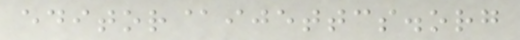editor@ijettcs.org
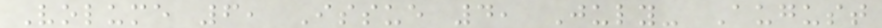Volume 6, Issue 4, July- August
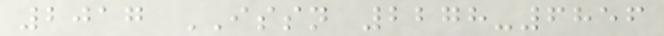2017 ISSN 2278-6856
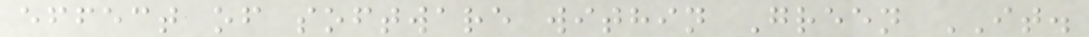effect of software within Green IT.
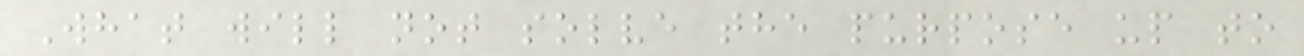What will not solve the purpose up to
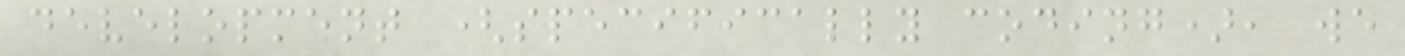development (specifically coding), we
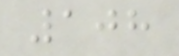108
